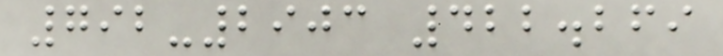792-2903 422.269
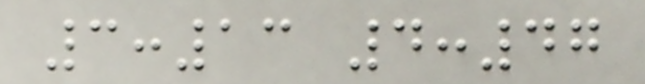3:13 4:47
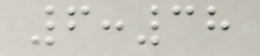6:38
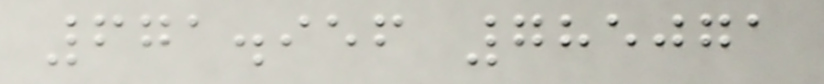671.956 785071
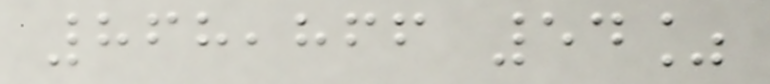868,866 54%
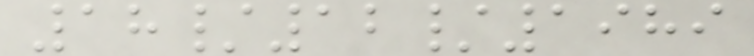18/12/1989
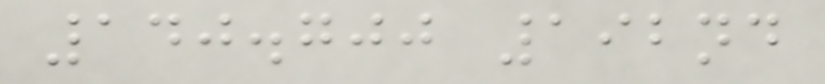140.700 192nd
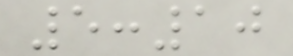5:10
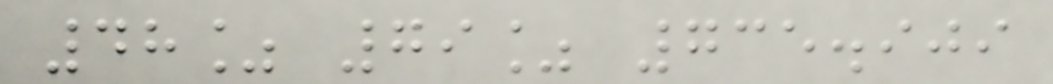48% 79% 735.909
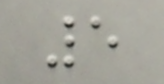5
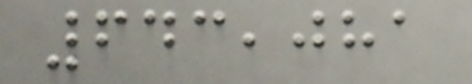643,081
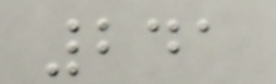241
